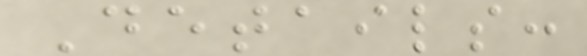Details:
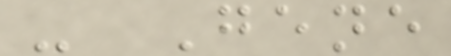- Gene
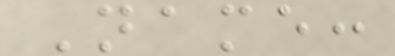Name:
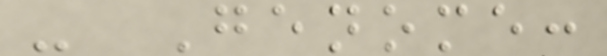- Genome:
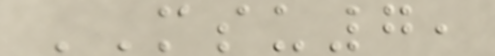MSU7,
